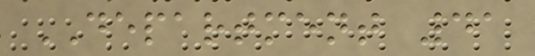DEPARTMENT 41
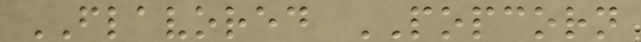FLAVORED POPCORN
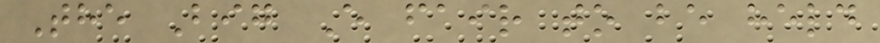The Big E fair to be held
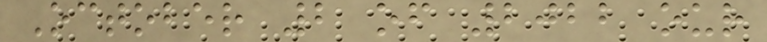October 2 of 2022 our
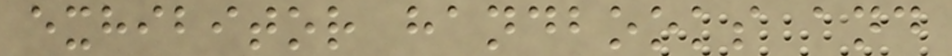exhibitor handbooks and
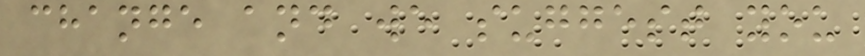change and we suggest you
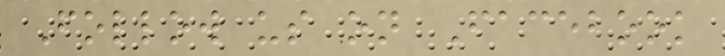Follow us on Facebook
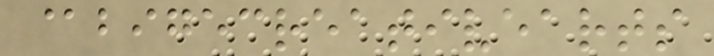@bigecreativearts
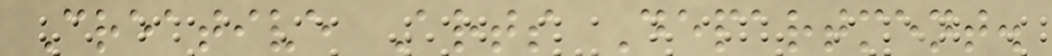Creative Arts Department.
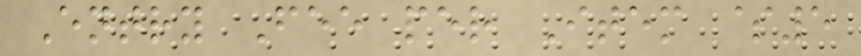Entry Fee per Item $5
